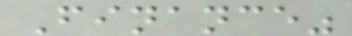Finance"
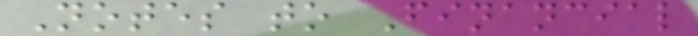Notes to Financial
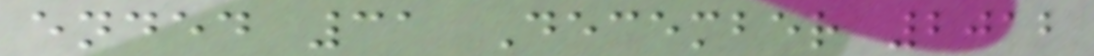ended 31 December 2012
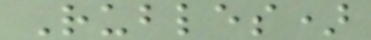Rubles)
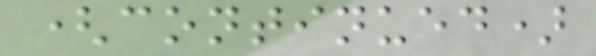(continued)
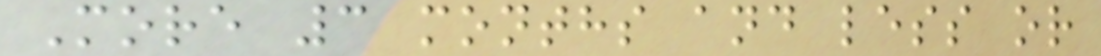More 3 months and less or
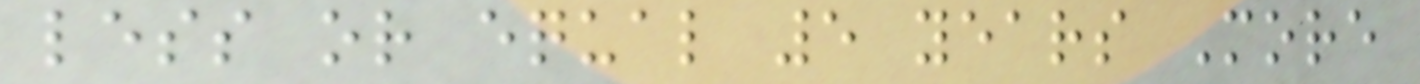less or equal 5 years More
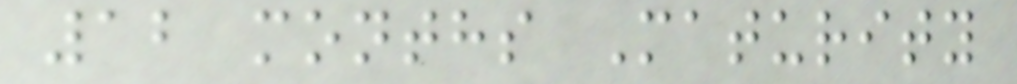12 months Maturity
